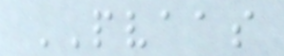PVAAS
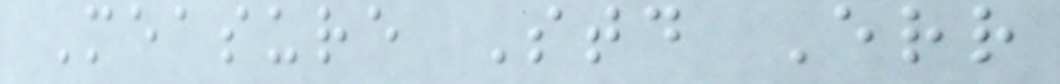Measure Std Err
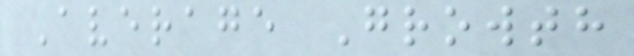Average Growth
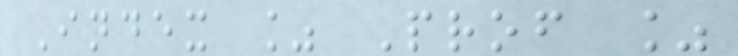Index % Prof %
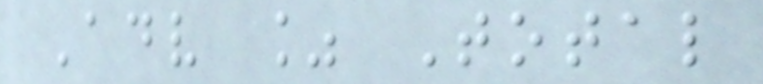Adv % Total
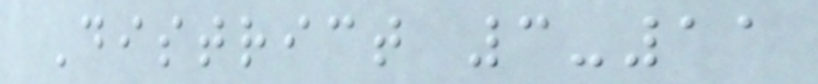District 3-11
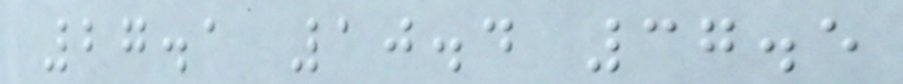27.1 10.4 37.5
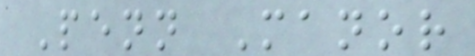Penn Manor
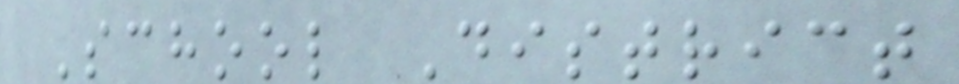School District
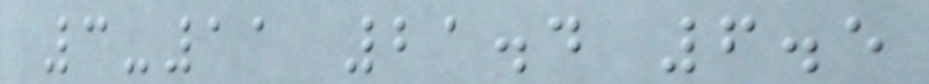3-11 21.4 6.5
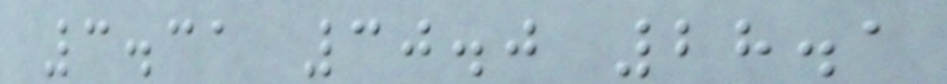3.31 30.0 28.1
